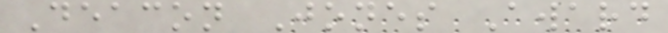Deacon Jones Award
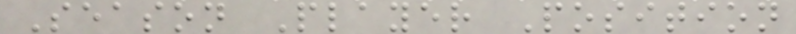Season Player Position
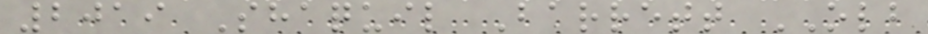2019 Shaquil Barrett OLB
